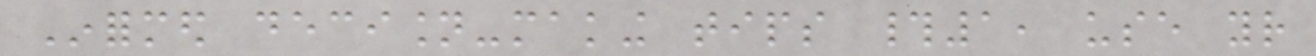Informed decision-making tips #1, use your
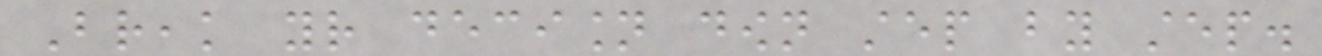Break your decision down step by step.
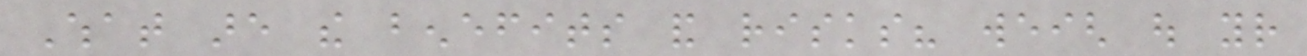What are the benefits and risks? weigh out your
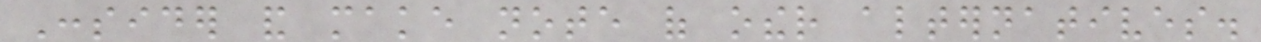Consider and make note of other alternatives.
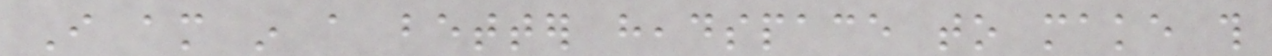I am in a better headspace to make this
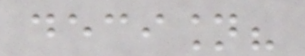decision?
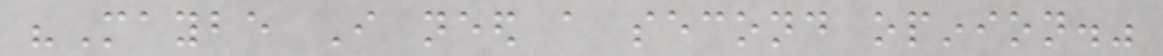"Maybe I need a second opinion."
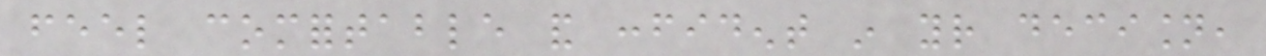feel comfortable and confident in your decision,
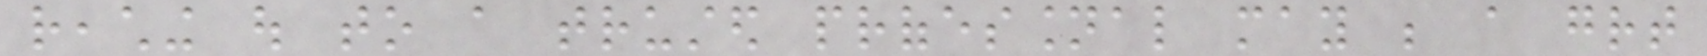reaching out to a trusted professional may be a great
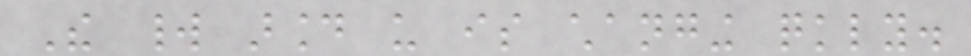The world around us is changing quickly.
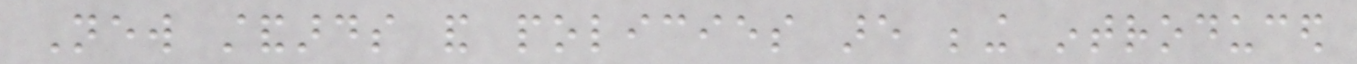New standards and policies are being introduced
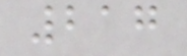217
